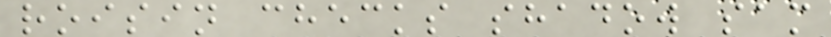roisin checks shadow sam
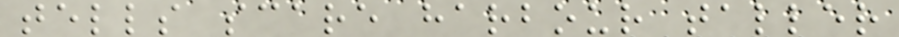tells scare harbour taller
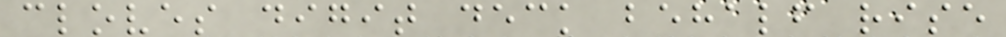cloves digit deck behalf rise
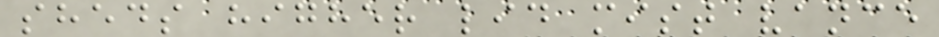sheds higher lid mist vance
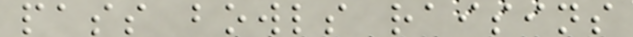pass bowls raisins
